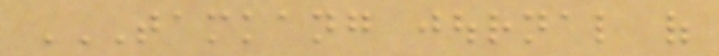TAMKANG JOURNAL OF
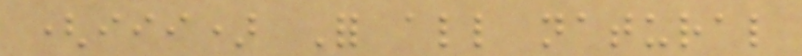(iii) For all natural
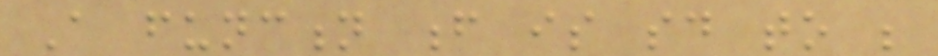A function f is said to be
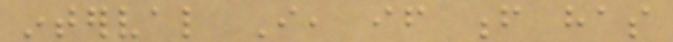interval I, if f has
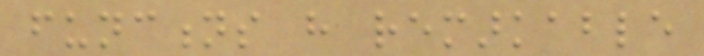functions have remarkable
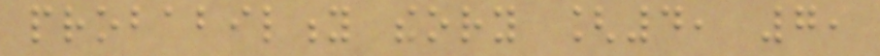probability theory [4, 7,
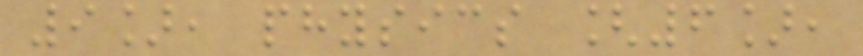9], physics [6],
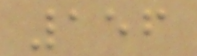156
